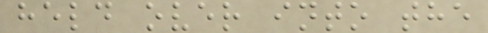held over into the
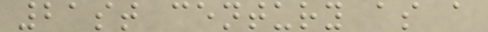21st century as a
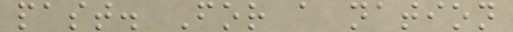past. For a nation
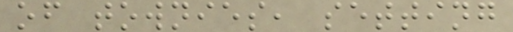of townies, setting
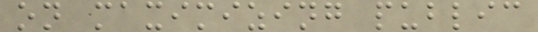on maximizing public
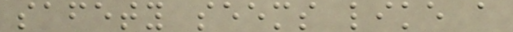safety seems like a
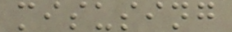misusing
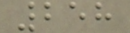258
